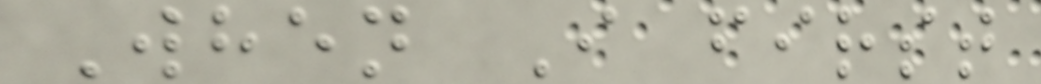When I first
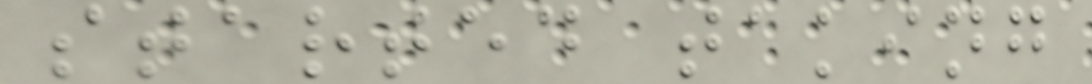started taking
